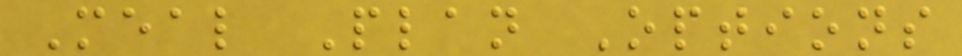Meal Plan Options
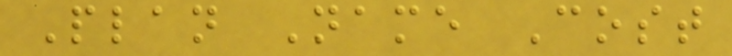Plan Name Cost
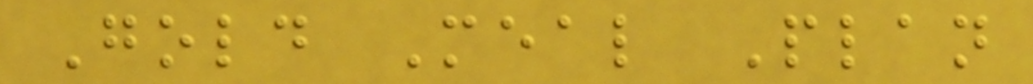Gold Meal Plan
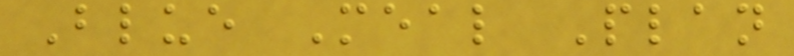Blue Meal Plan
